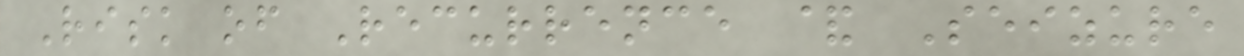Risk of Recurrence & Seizure
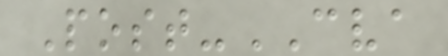Post-CVA
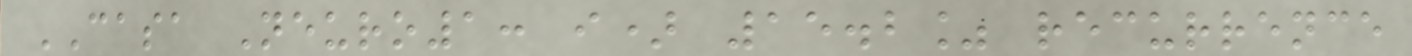CASA Neuro1: i) 15.2% recurrence
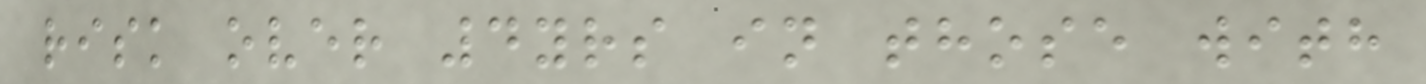risk over 4yrs in those with
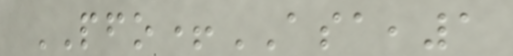PFO+ASA,1
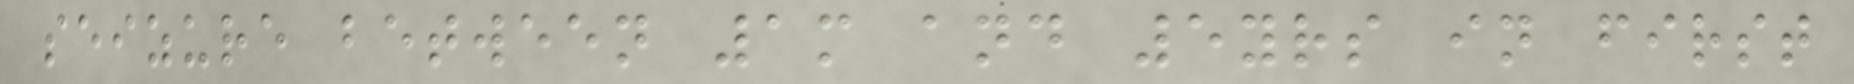seizure between 1m and 5yrs in first
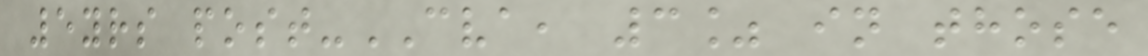5yrs post-CVA, 3% in those
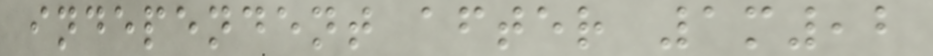independent after 1m,2
